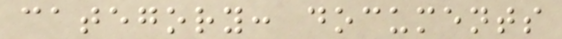category: documents
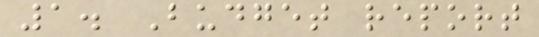1. Budget report
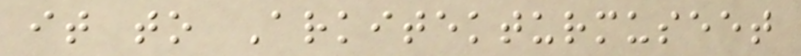it to Arkitekturmuseet
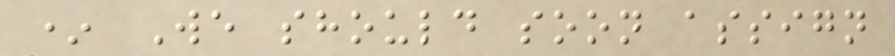* We should soon assign
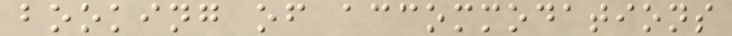booking of accommodations
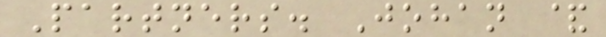Partners. Johan &
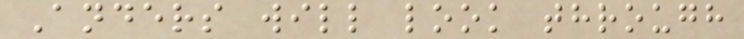Anders will look through
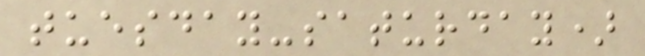tuesday-saturday)
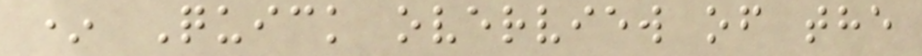* Quick overview of the
